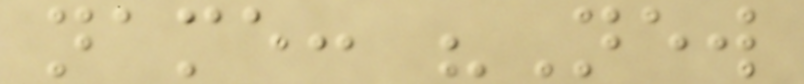name: "New
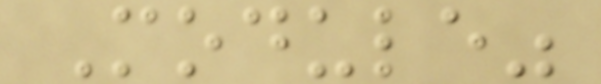Module"
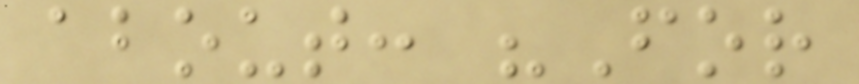about: "For
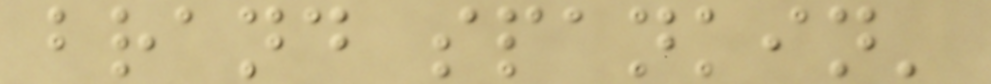brand spankin'
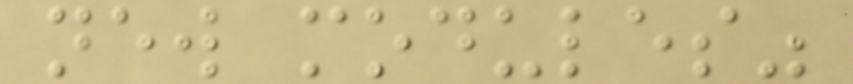new modules"
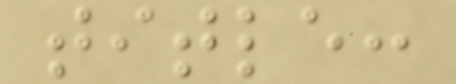title:
